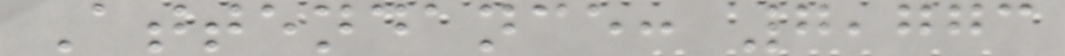Attendance: 7,773
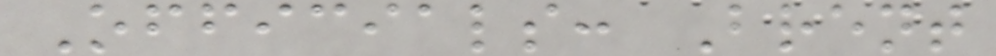Officials: Brent
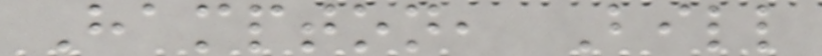Hampton, Bill
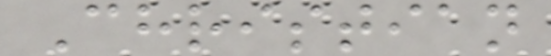Christian
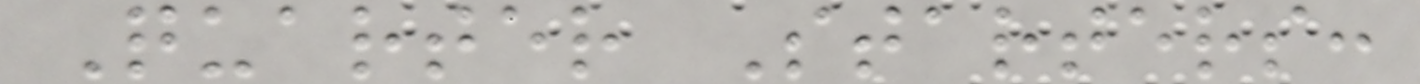Quarter Starters:
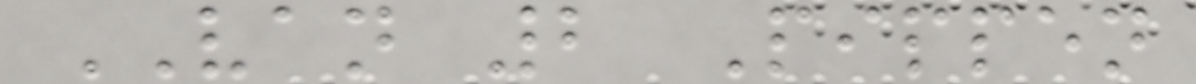VAN 2 Pippen
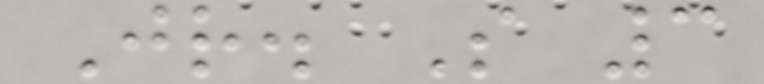Jr. S 3
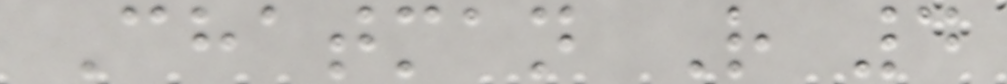Chatman R 4
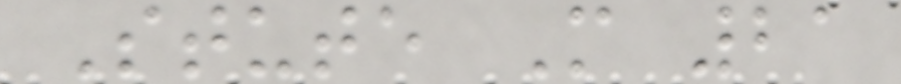Stute M 21
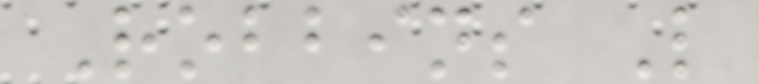Robbins L
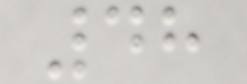48
